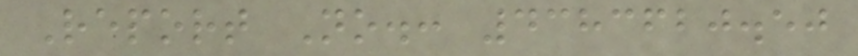Report No.: 4383620.50
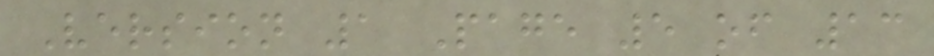Version 1 Page 5 of 13
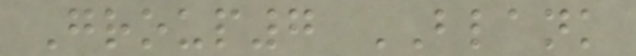Group7 BLANK
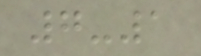7-1
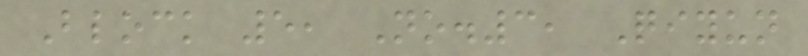Block 5, No.3, Qiyun
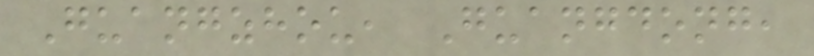Guangzhou, Guangdong,
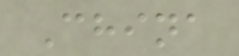China
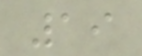19
